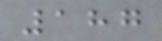187
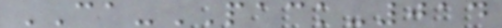CA-PACK-014
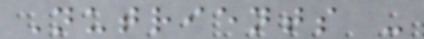Nutrients -
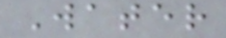Water
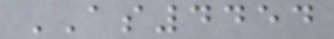AS4454
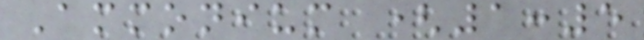Ammonium (1:5
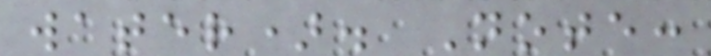water). Note:
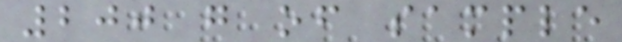200 g of sample
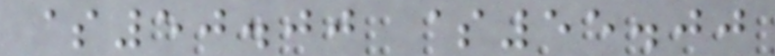$50.00 $55.00
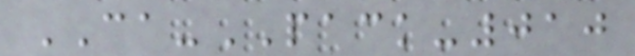CA-PACK-010
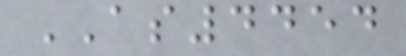AS4454
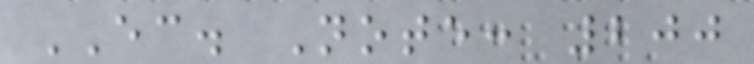EC. Note: 200
